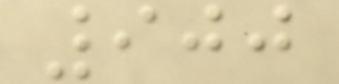900
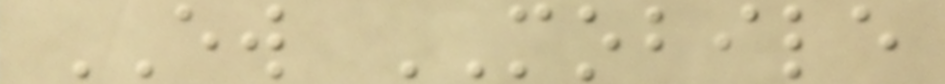EW MOBILE
